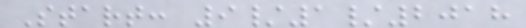Start: 9/1/2018
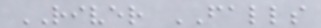RIVER FALLS
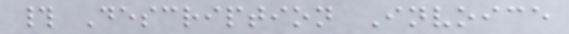# Description Invoice
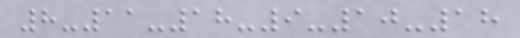8-11-18-9-10-18
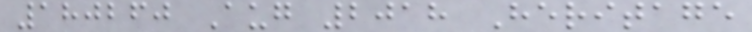180260 Aug 2018 Heritage
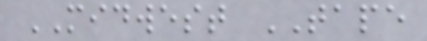MIDWEST TAPE
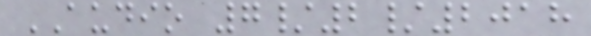AUDIO 7/2/2018
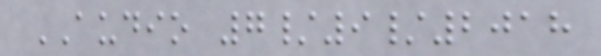AUDIO 7/9/2018
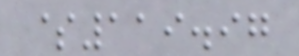$119.97
